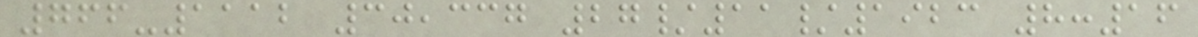766-1112 30,337 27/11/1923 8:16
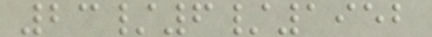23/6/1952
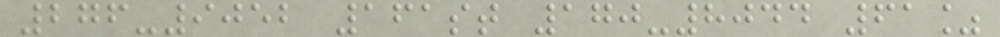276-9052 161st 170-8044 61%
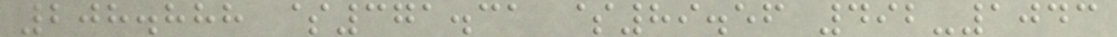208.888 $371.31 $89.56 492-1043
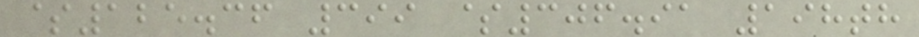$125.36 399 $306.91 198th
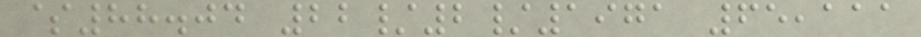$88.04 22/2/1971 65,111
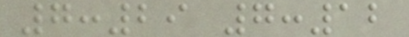7:29 7:12
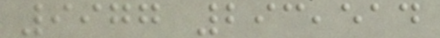9977 293,514
